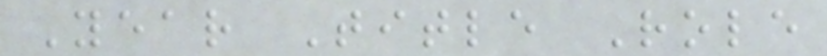Year Title Role
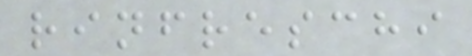rinfreschi
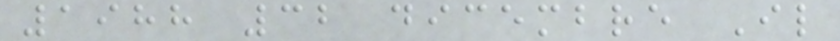1988 32 dicembre Il
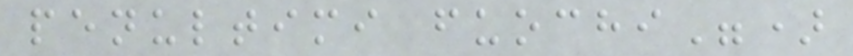penultimi fuochi")
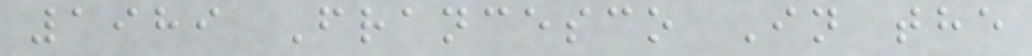1989 Francesco In the
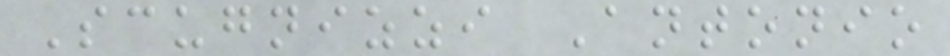Scugnizzi Antonio
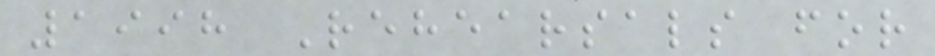1998 Rehearsals for
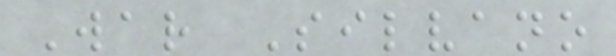War Silvano
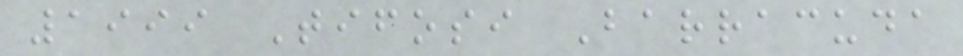1999 Tifosi Barracuda
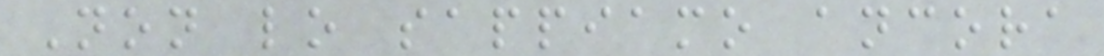Non lo sappiamo ancora
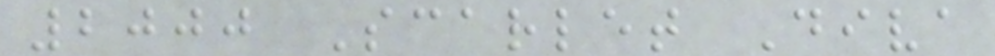2000 Scarlet Diva
